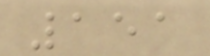151
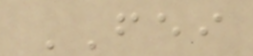FEI
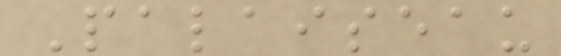Palaiseau
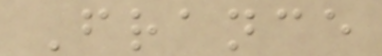France
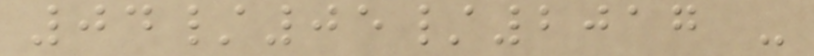04/05/2017 -
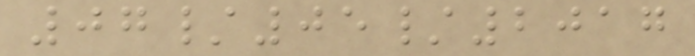07/05/2017
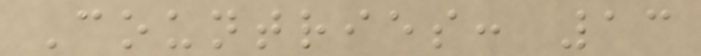Countries: 13
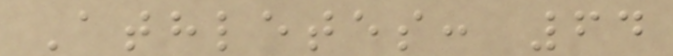Athletes: 64
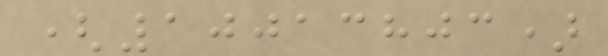(10013803)
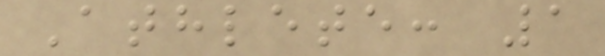Athlete: 1
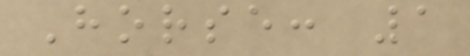Horse: 1
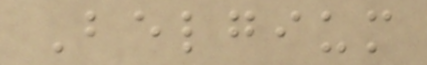Belgium
